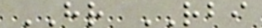HR RBI
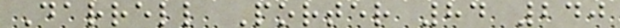Darrell Porter 84 240
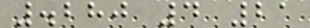.280 4 21
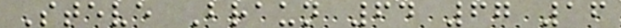Steve Braun 64 67 16
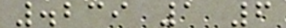.239 1 6
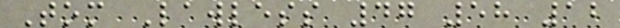Tom Lawless 47 58 12
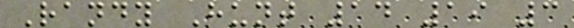Randy Hunt 14 19 3
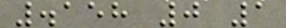.158 0 1
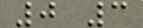0 3
